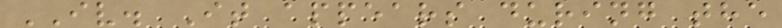IV. It appears during the
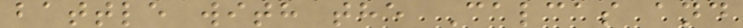battle with the Calcas and
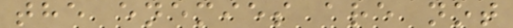the enemies are not
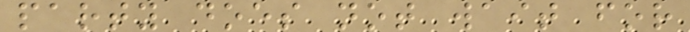party does not wait for
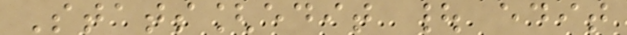Stats[edit | edit
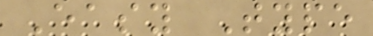Easy Type
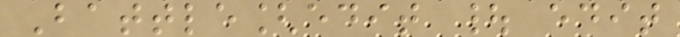Battle[edit | edit
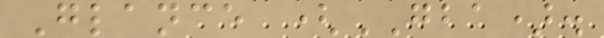Glance (GBA).
